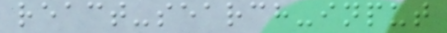react-search-input
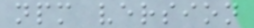npm version
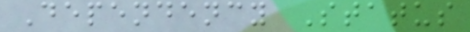Dependency Status
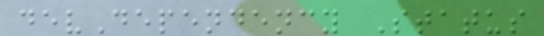devDependency Status
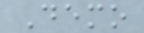Demo
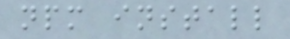npm install
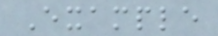Example
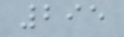295
